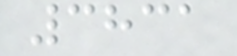3831
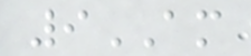9AM
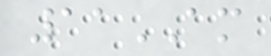11AM
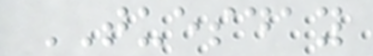TUESDAY
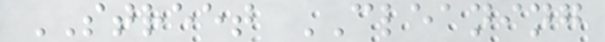STREET CLEANING
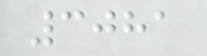3081
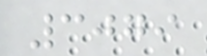3079
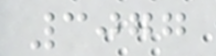3077
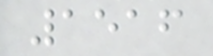1516
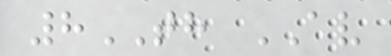8TH AV
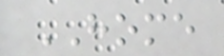HOME
